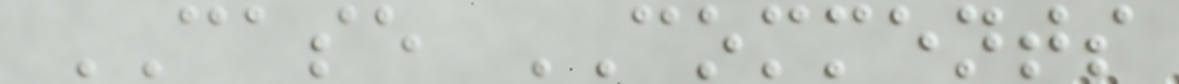CASE COMMENTS
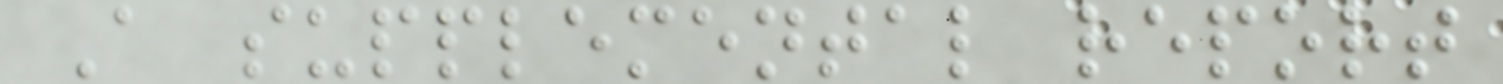A supplemental report
